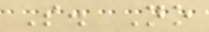S. No
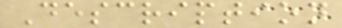Description
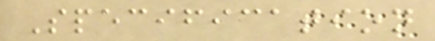Specification
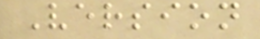Version
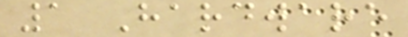1 Hardware
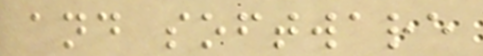and software
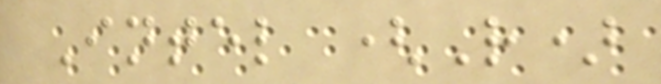Intel (R)
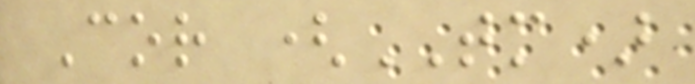Cor (TM)
